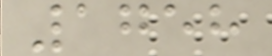1758
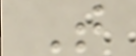T
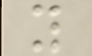y
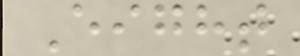Eight
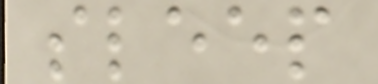sleep
